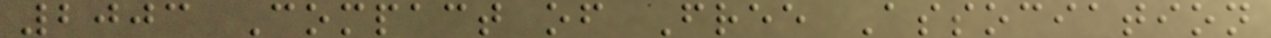2003 Compact of Free Association
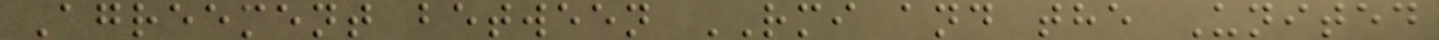Agreement between RMI and the United
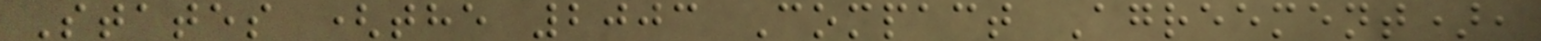States (the 2003 Compact Agreement),
